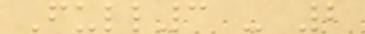Full3 - 2
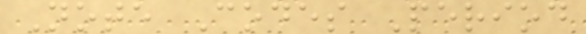Note Codes Period
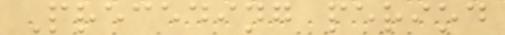Preceding period
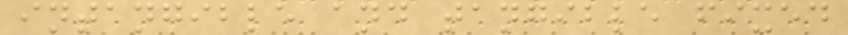intangible and tangible fixed
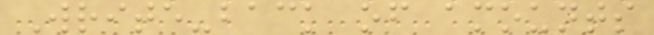Write-back of amounts
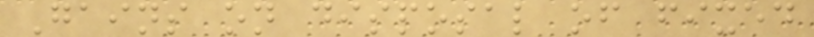Gains on disposal of fixed
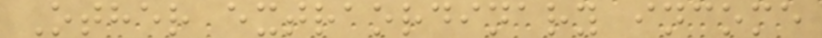Other extraordinary income
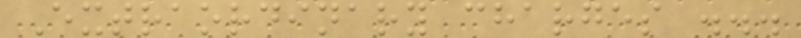Extraordinary charges ...
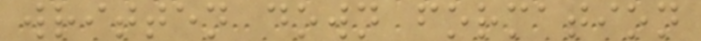written down formation
